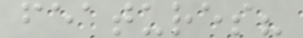features?
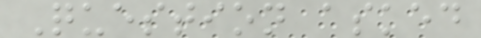Question asked
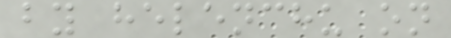by helenchu on
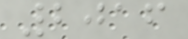2016
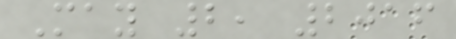May 2, 2016
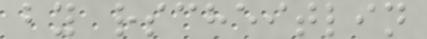by rscheitlin
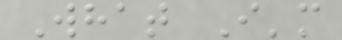What I'm
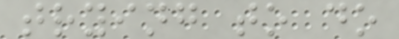trying to do
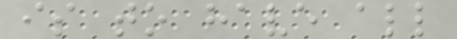is to have all
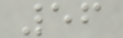56
